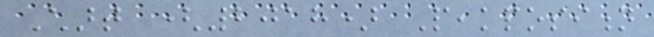Chart (2018) Peakposition
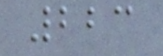223
